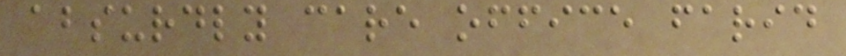absurdly care office farid
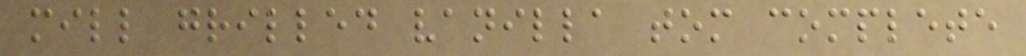mill grilled vanilla tom complete
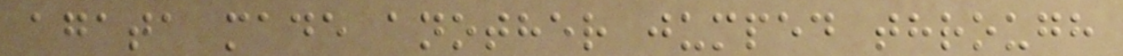agata made another jumped through
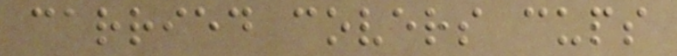carried covers cups
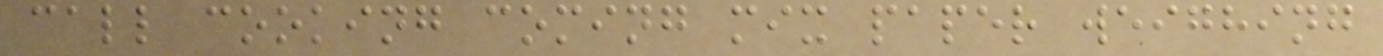call cooking coming mix paper weighing
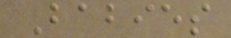Babies
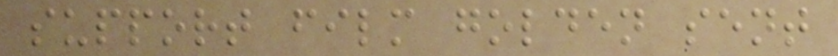support film golden sent
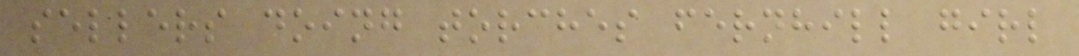sellers doing torches fernhill girl
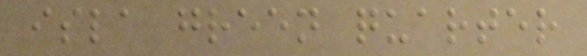isla green quarter
